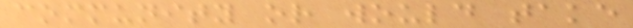community or would take
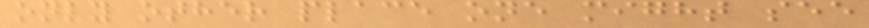only other place one might see
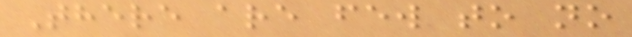There are few to no
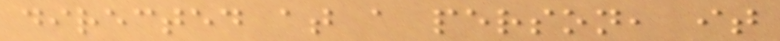directed at a person, it
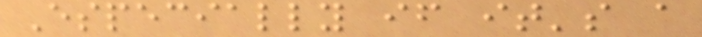Especially if it's a
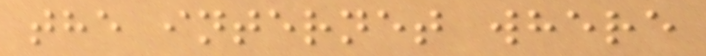the internet where
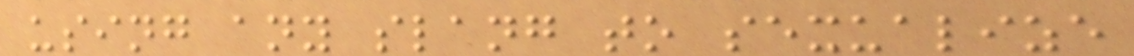using any slang to sexualize
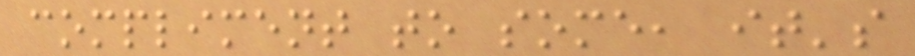compliment to some, it's
